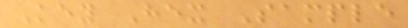Key Hex Sample
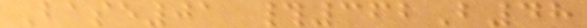Base01 #362B48
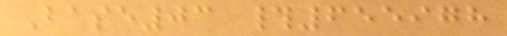Base03 #655978
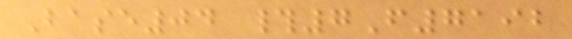Base04 #7F7192
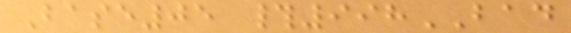Base05 #998BAD
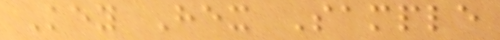Key Hex Sample
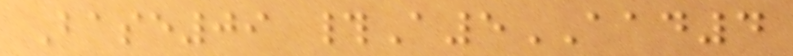Base09 #A5AAD4
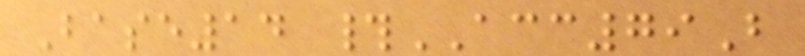Base14 #ACC79B
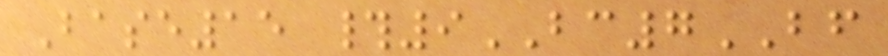Base15 #9BC7BF
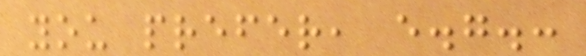you prefer, e.g.:
